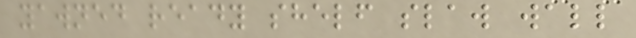yawned ready shelf slaw wall
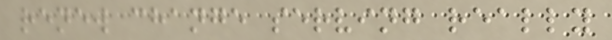renew change serving really
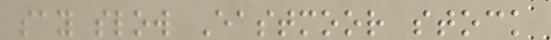say slow Eastmoor stock
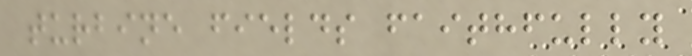turbine fields faithfully
